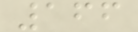166
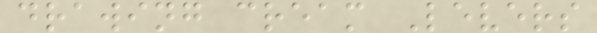drawing cream Levers
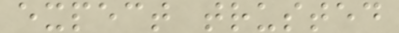expect trusted
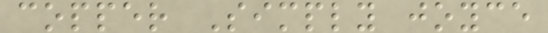copper Simply joyce
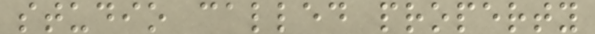studio called property
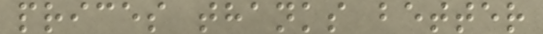prices thanks better
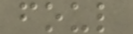foul
